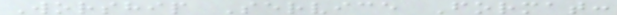Worship Service Format:
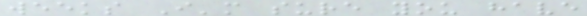weeks I'm sure you have
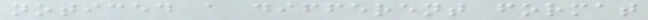noticed a different format
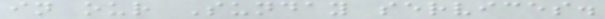in our Sunday services.
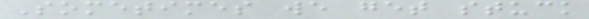Sometimes we get stuck
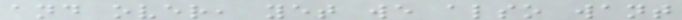and over, yet we also want
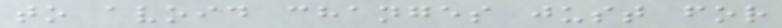to avoid changes just for
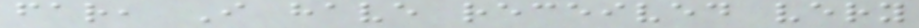far, I have received very
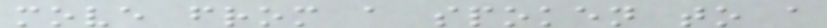move from a spoken to a
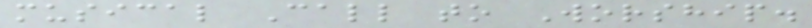musical Call to Worship.
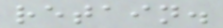retain.
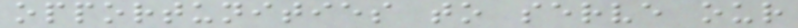opportunities to serve our
